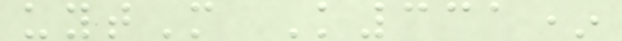uytM K331*
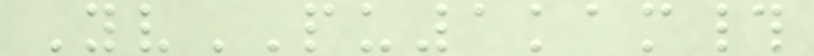YvPU1kam#
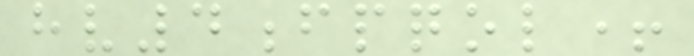hv4fpqol+
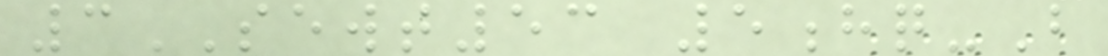3SEWT53 5hq-B
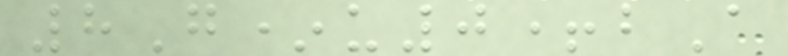8G*u0+bA
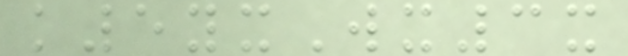k5yxWx3x
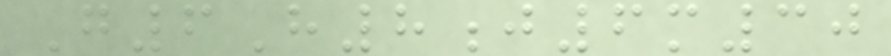G6H8j6m30
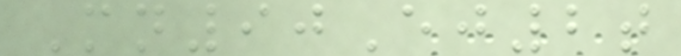Mn90Ej2t
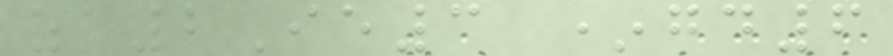za2Ie3 *gd6
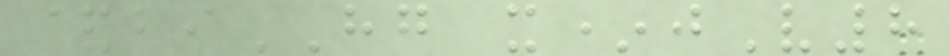&biHG x*jV8
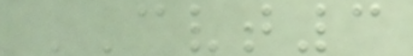CVT3
